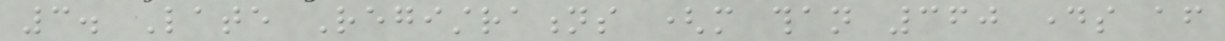3. Late Registrations (more than 360 days after
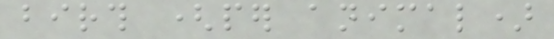birth (per animal)
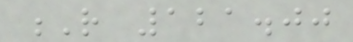R 121.00
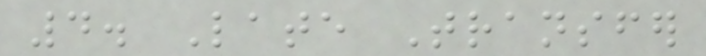4. Late Transfer
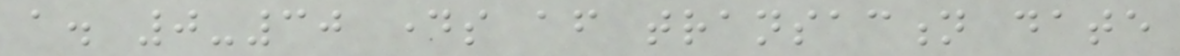a. 0-30 days after transaction date
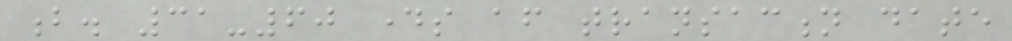b. 31-60 days after transaction date
